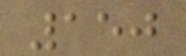150
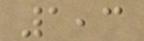1,3
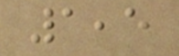1,5
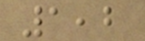1,2
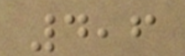4,6
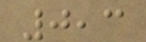0,3
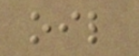oil
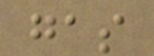gas
